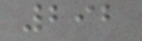292
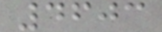4603
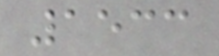1533
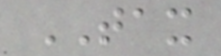TAX
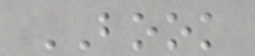BOOK
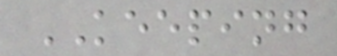KEEPING
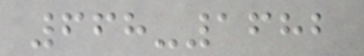668-1682
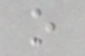o
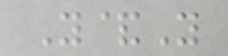Y&Y
